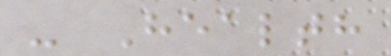- Health
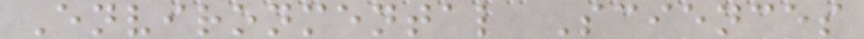Environmental Sciences
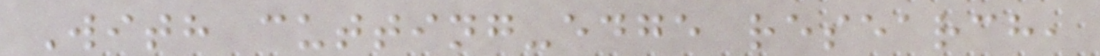With cutting-edge research,
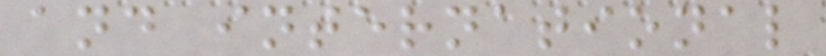and international
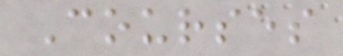Courses
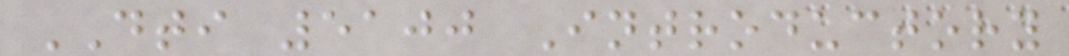DTI 5100 Introductory
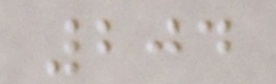204
